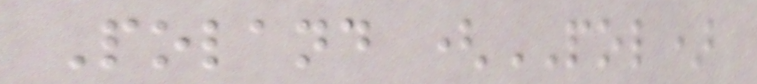Poland (POL)
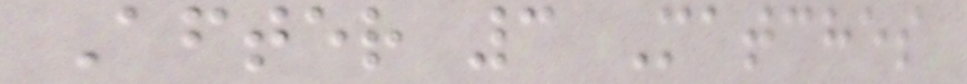After 3 Matches
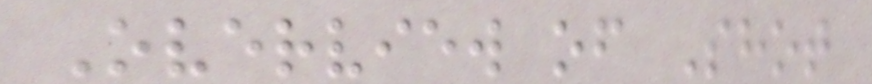Overview of Shot
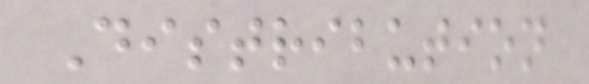Distribution
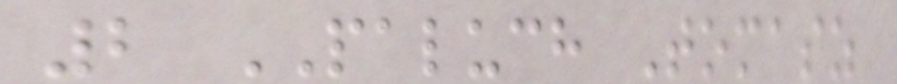2 PALUCH Tomasz
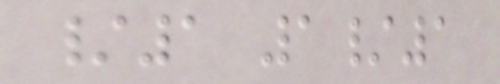/1 1/1
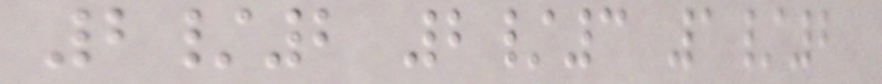2/2 2/3 1/2
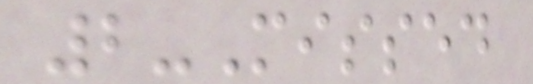2-Missed
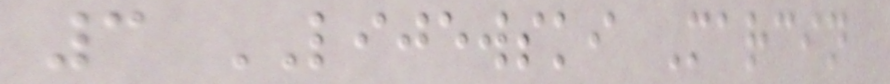3 LIJEWSKI Marcin
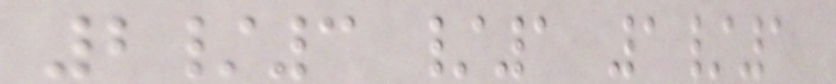2/3 /1 1/1
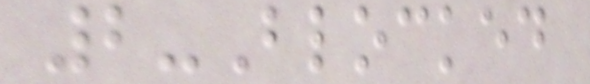2-Blocked
